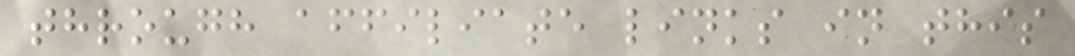through affiliate links in this
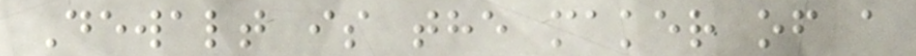Dewalt is the maker of a
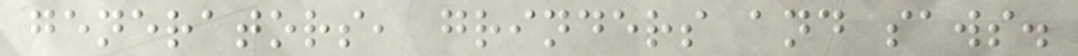generators, grinders and saws.
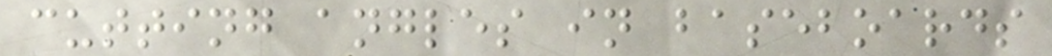cutting angles in baseboards
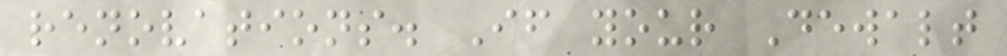renovations. If your Dewalt
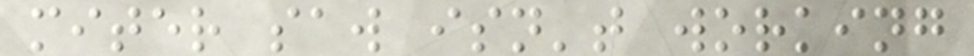miter saw isn't working
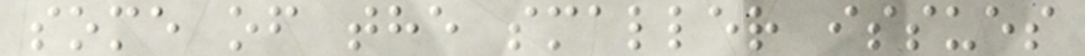some of the smaller issues
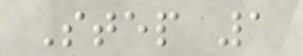Step 1
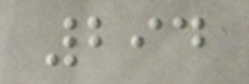294
